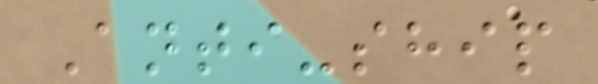Anti-ship
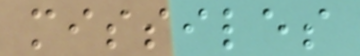missiles
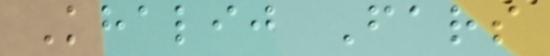Khalij Fars
